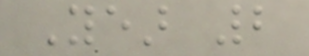Year 2
